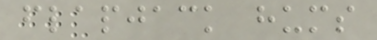flapjack hums
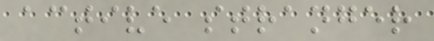active stranger
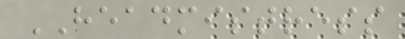HEADMISTRESS
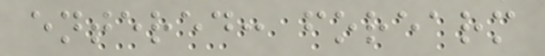entered: forearm
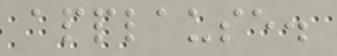applause.
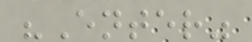"Enter"
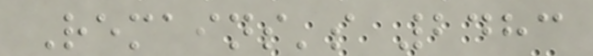Remains's 2483
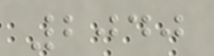2040
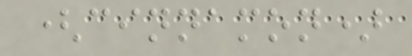(cinnamon)
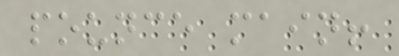pounce main!
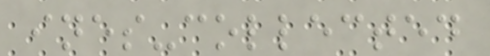ines-collected
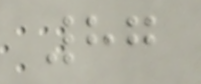87
